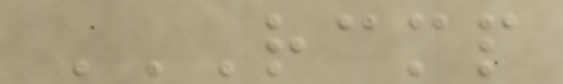RCMP
